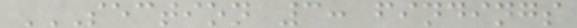SECTION 3: FINDINGS
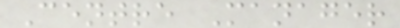Centre Manager
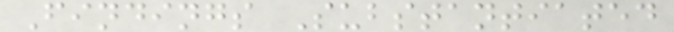Findings Substantiated
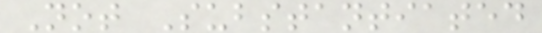Not Substantiated
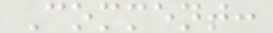Comment:
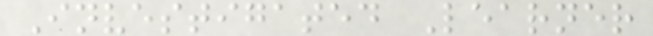Investigated Learner
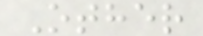Other
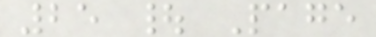25 | Page
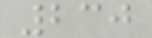230
